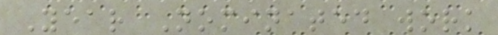Year Nominated work
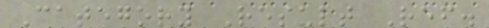Category Result Ref.
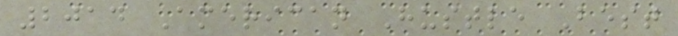2014 American Hustle Best
